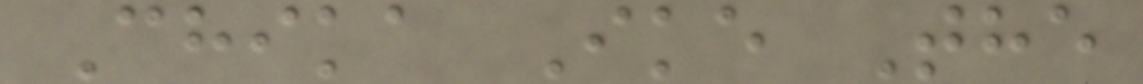Chika Ike The
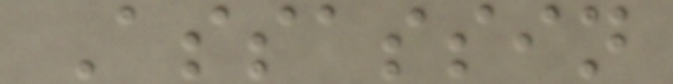Assassin
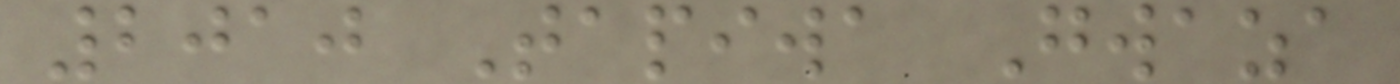2010 Tapiwa Gwaza
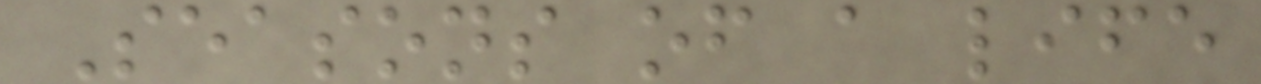Seasons of a life
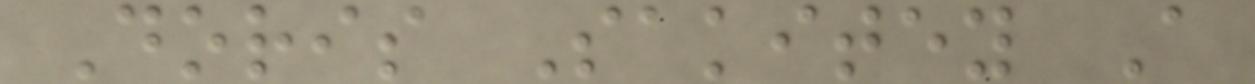Doris Sakitey A
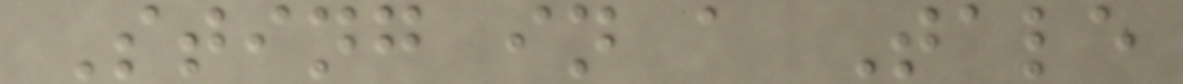Sting in a Tale
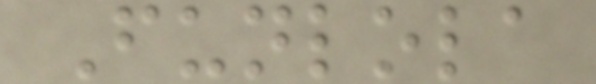Funlola
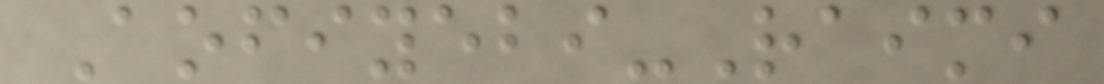Aofiyebi-Raimi
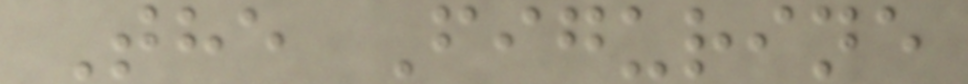The Figurine
